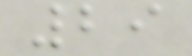29
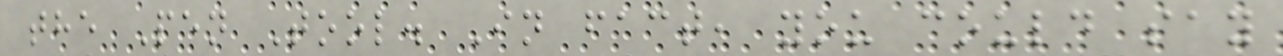the Pen Tool. In fact, you could say
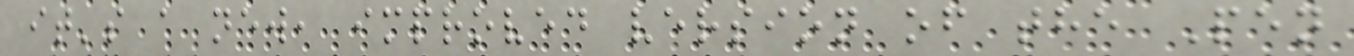it's a new, improved version of the Pen
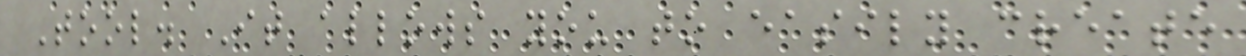Tool. It allows you to easily create
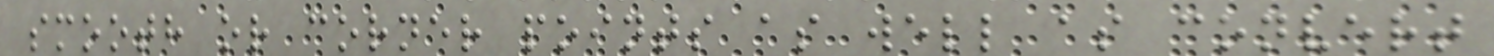smooth or corner points as well as convert
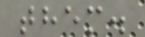them.
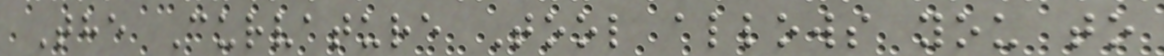The Curvature Tool allows you to
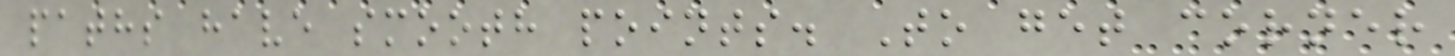paths have smooth points. To get corner
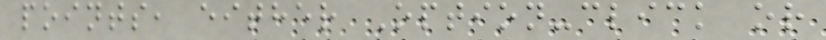points, either Option-click or
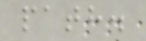path.
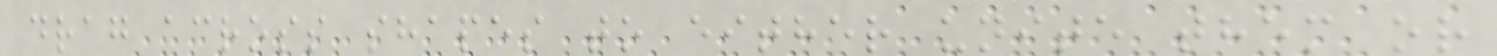drag across shapes to either unite them or
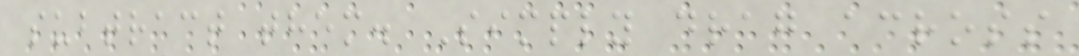subtract them. Simply drag across
